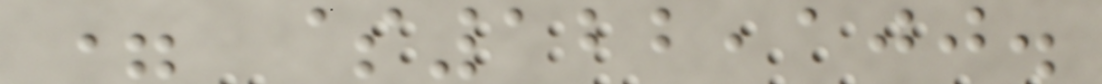= $122,100.
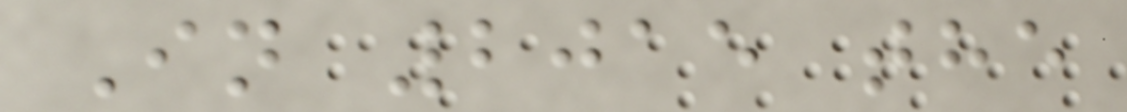In 2015 the
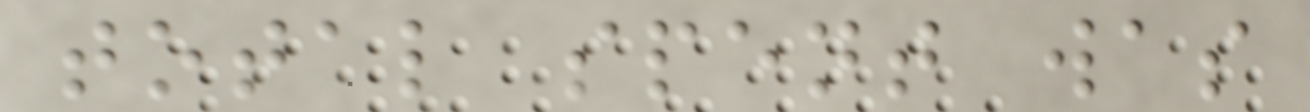total spent was
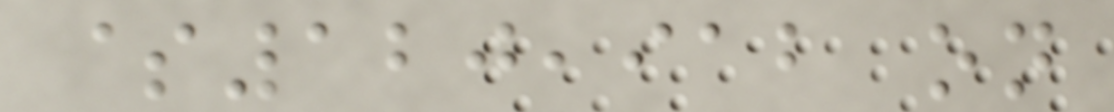$120,912 on
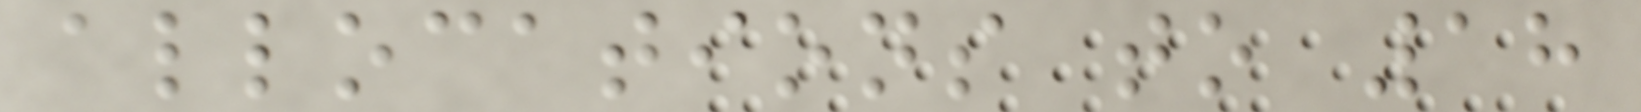allocations to 18
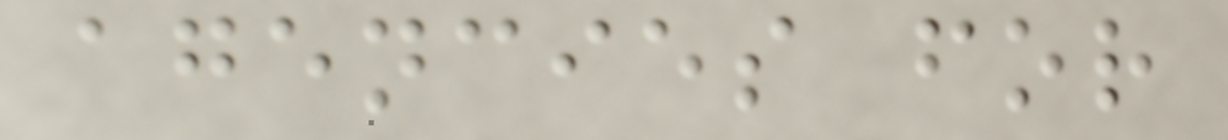agencies for
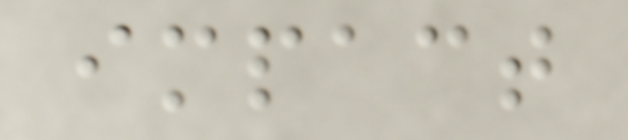impact
